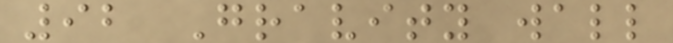92 Gravity wall
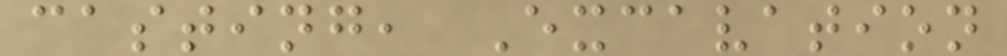casting, Excavation
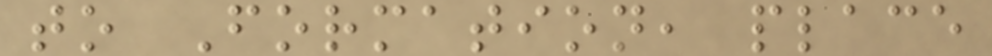to Formation, place
